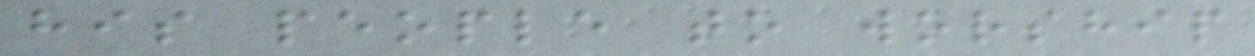his people to worship
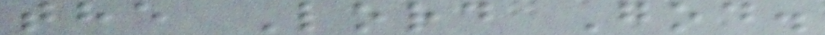the Lord God.
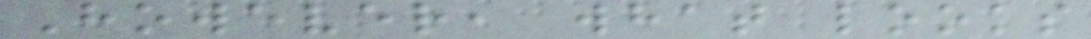However, what looks
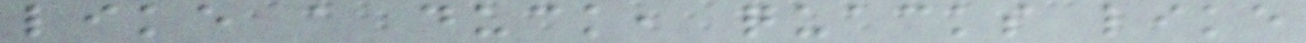like a duck, quacks like
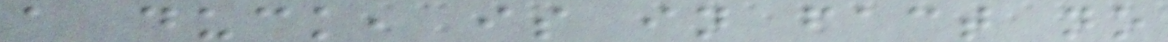a duck, is in fact no
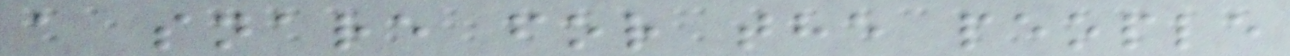a snare for the people
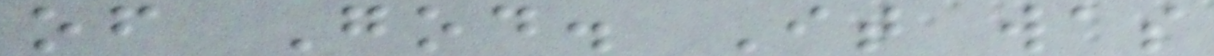of God. It was
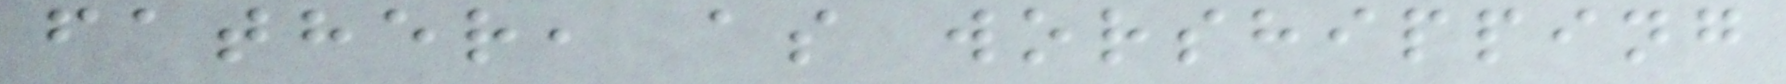father, as worshipping
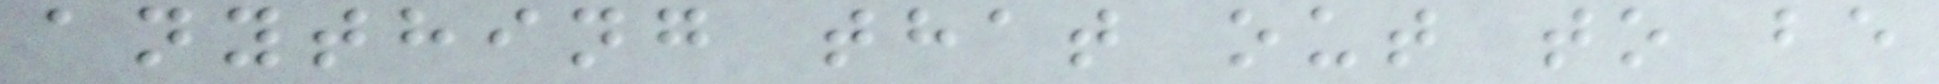anything that out to be
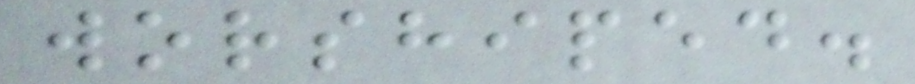worshiped.
